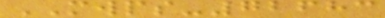MWPS-72683
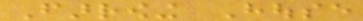Farrowing House
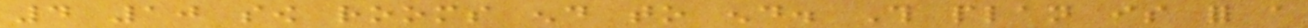4 10 sow rooms end to end. This plan is for a
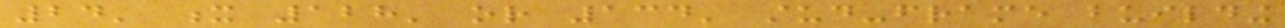24' x 128' or 134' stud-frame building
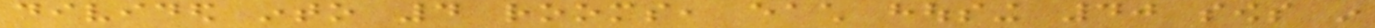divided into 4 rooms, each housing 40 sows in
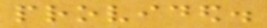provided.
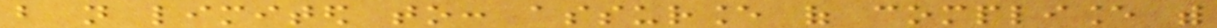but not limited to: assurance of compliance with
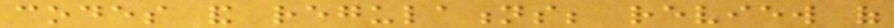codes and regulations; review of
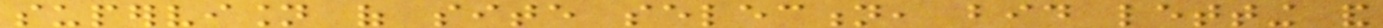supervision of site selection, bid letting and
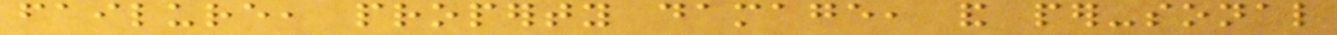failure, property damage, and per-sonal
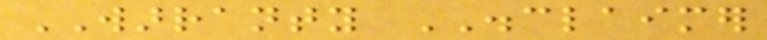WARRANTY DISCLAIMER
